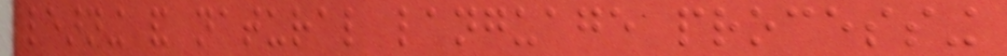learning and natural language processing
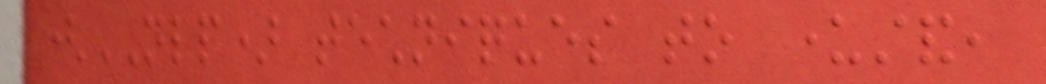(NLP) techniques to understand,
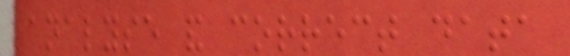analyse and correct data
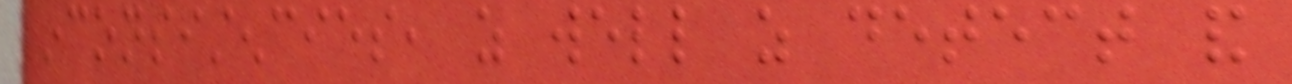inconsistencies, as well as detect and
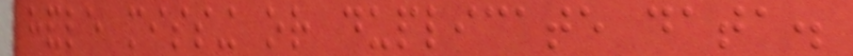handle missing or duplicate data.
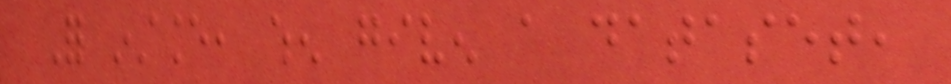For instance, when given a dataset,
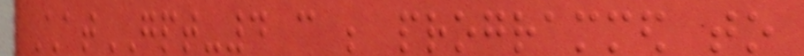ChatGPT-4 can be programmed to
